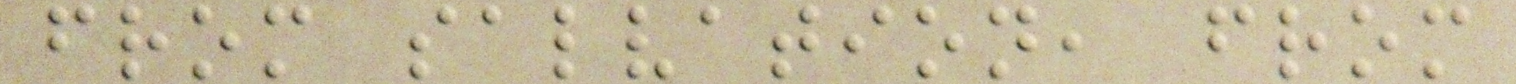from salvation, from
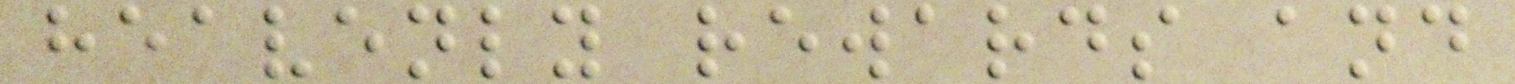heavenly rewards and
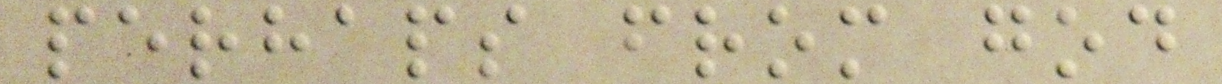perhaps from god
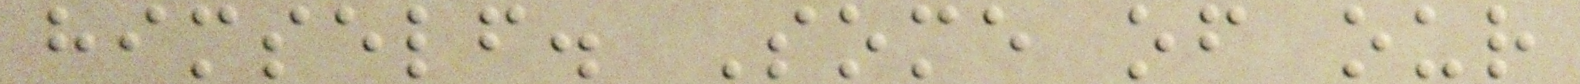himself. Some of our
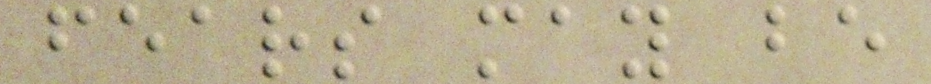fears may be
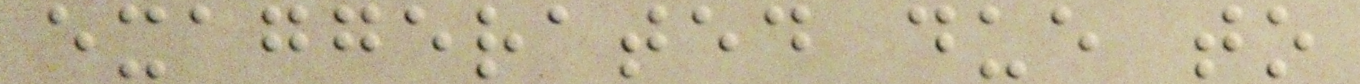exaggerated due to
